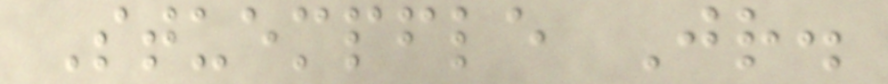Stuempfle Jr.
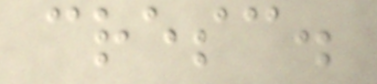cresc.
